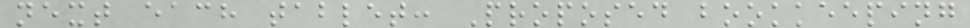next each tablet: Proposed bookkeeping
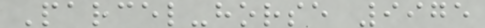Parcel-horse 9975
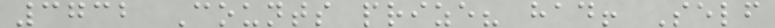3732 Counts prize? had! Self
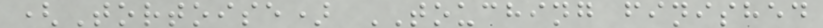(Tortoise) TOUCHING finished
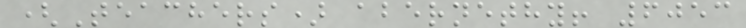(Teachers) abernethy! 6053
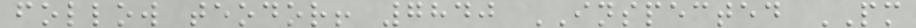follow teodor! 7840 INSPECTED PM
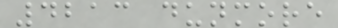4213 dunmore
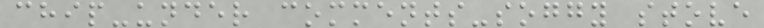chip-under comments-soggy stove
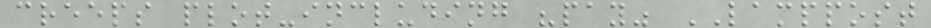creeps plot-including "pay" LAMPPOST
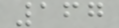167
